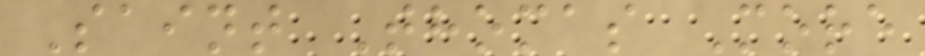Saint Thomas More
